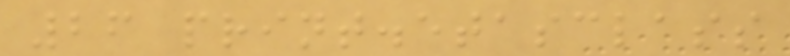26 print.etasclass
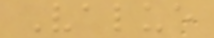Value
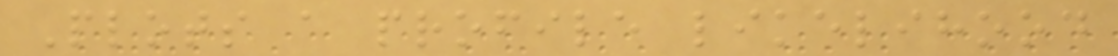Plots a profile likelihood
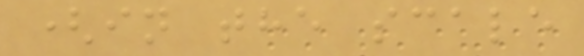(in the scale
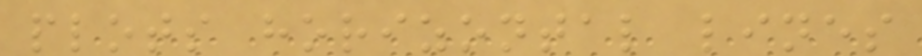plots horizontal lines
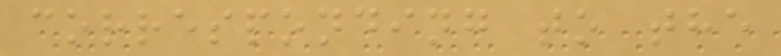corresponding to the
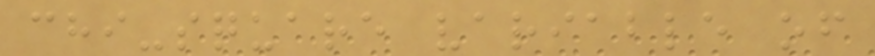chi-square variable of
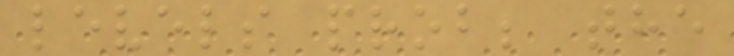levels prob; the
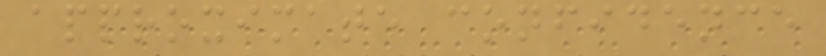approximate confidence
